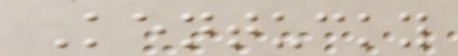Kentucky
